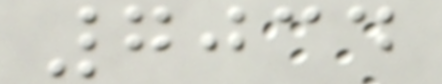7034
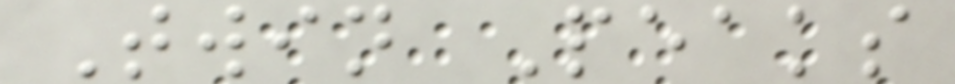Twin Peaks
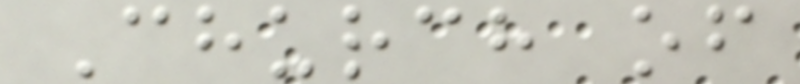Church of
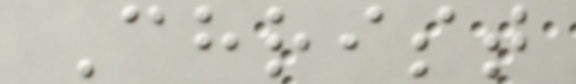Christ
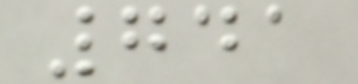741
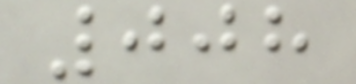008
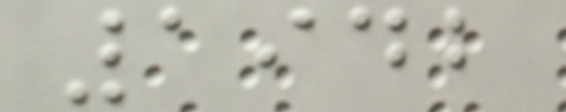1942
